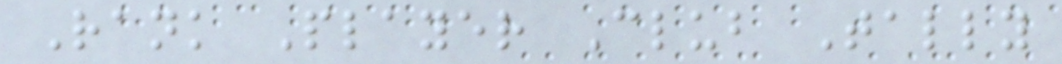Rank Player Club Tally
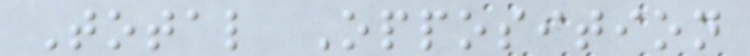Total Opposition
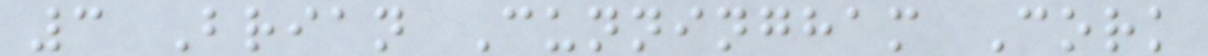3 Brian Cunningham Cork
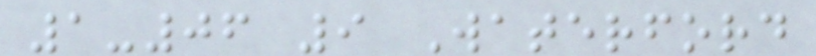1-06 9 Waterford
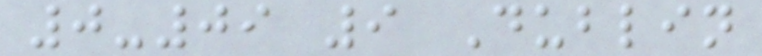0-09 9 Dublin
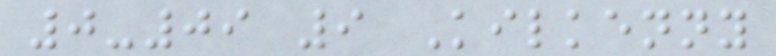0-09 9 Kilkenny
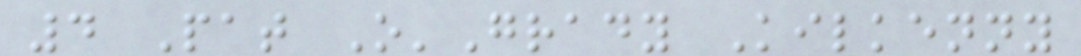4 Pat O'Grady Kilkenny
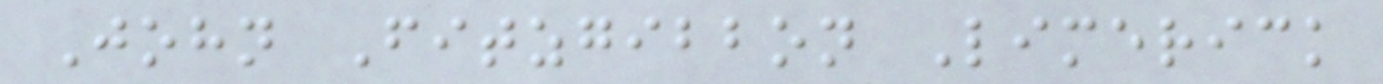John Fitzgibbon Limerick
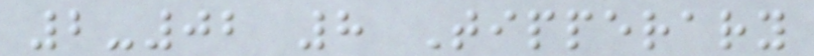2-02 8 Tipperary
